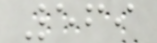569
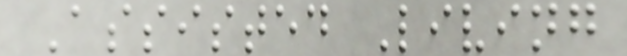Assisted Living
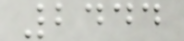2444
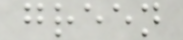green
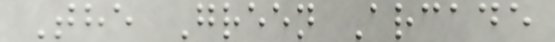The Green Arcade
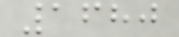1680
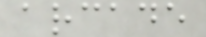arcade
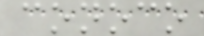conoco
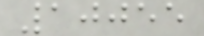10055
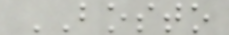BOSTO
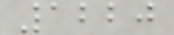1220
